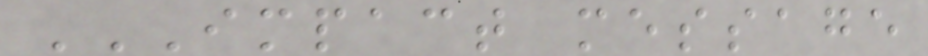IMPACT MESSAGE
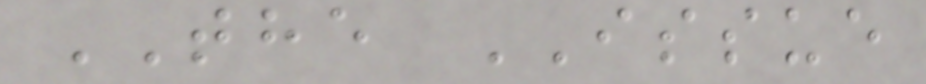THE ISSUE
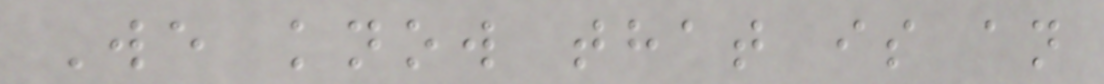We know that is an
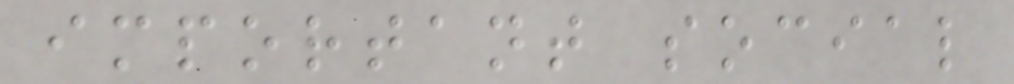important social
